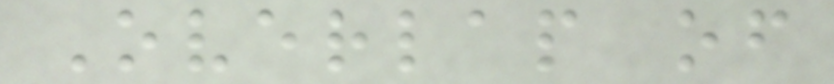Overlap of
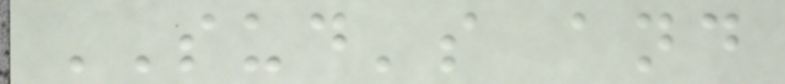SUD's and
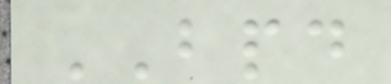BPD
